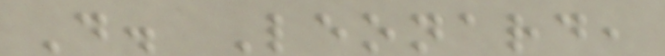D. Leonard,
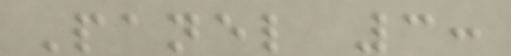Panel 3:
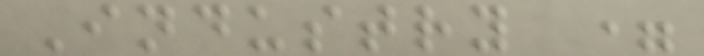Industry =
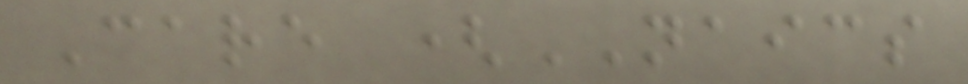Care (NAICS
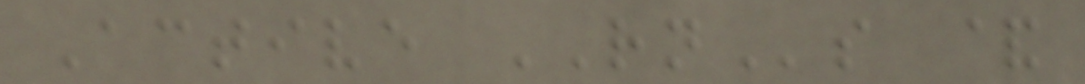Active RNs &
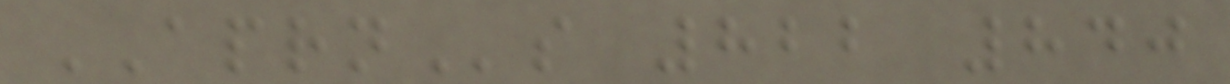APRNs 822 840
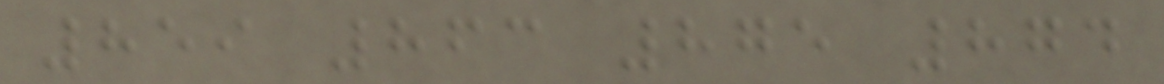859 863 875 874
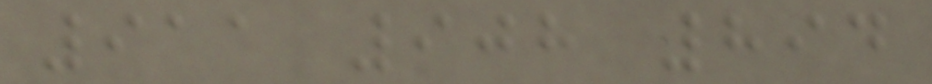911 908 894
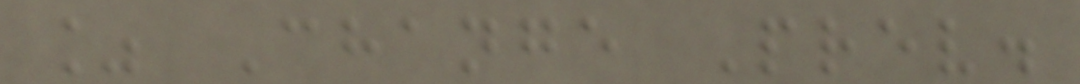% Change Prev.
